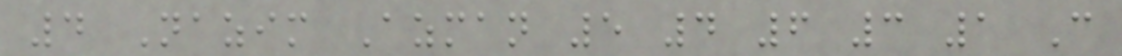4 Nazim Azman 5 4 6 3 1 C
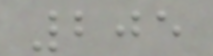205
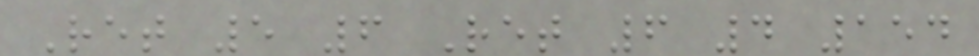Ret 5 6 Ret 6 4 154
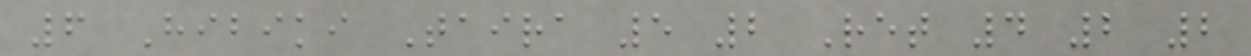6 Hibiki Taira 5 2 Ret 4 2 2
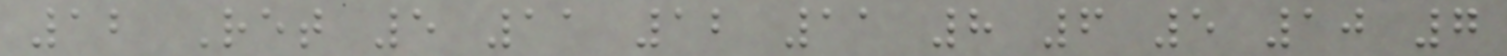12 Ret 5 11 12 11 8 6 5 10 7
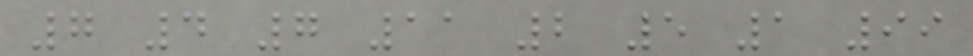7 4 7 11 2 5 1 99
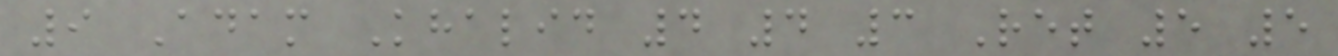9 Adam Khalid 4 4 3 Ret 5 5
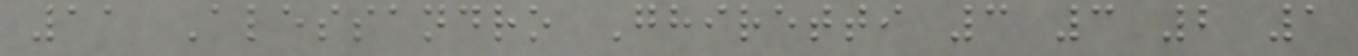11 Alessandro Ghiretti 3 3 2 1
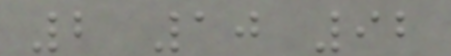2 10 92
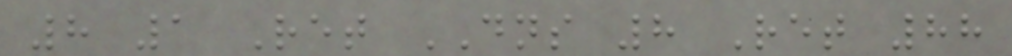8 1 Ret DNS 8 Ret 88
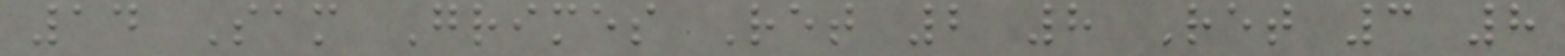14 Sam Grimes Ret 2 8 Ret 3 8
